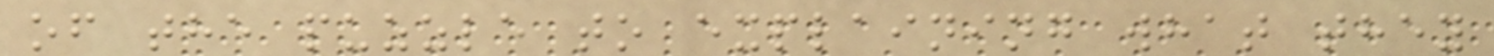of the puzzle to explaining what they
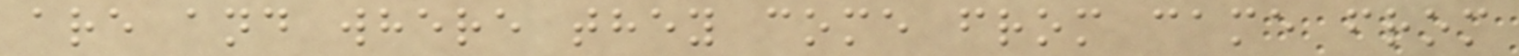are and where they come from came from
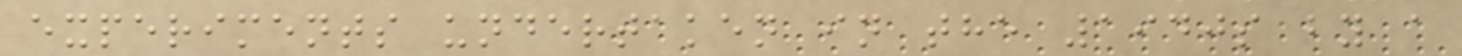experiments undertaken in the 1940s by a
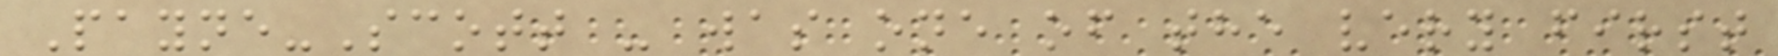Payne-Scott - was one of the very first
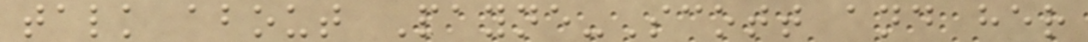talk about Payne-Scott and her
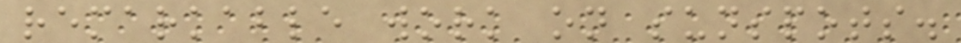remarkable work on sunspots.
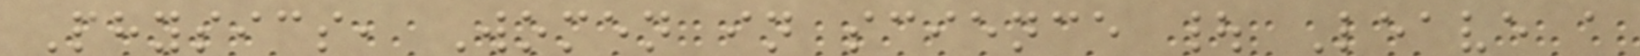Physics, Women in science | Leave a
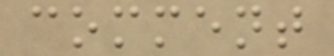comment
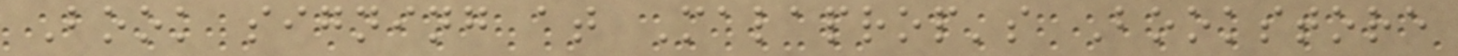Book signing at Malaprop's Bookstore
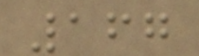167
